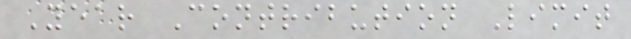Year Contribution Limit
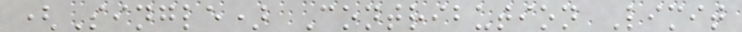(Single) Contribution Limit
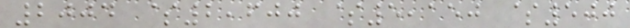2004 $2,600 $5,150 $500
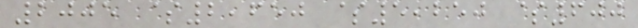2005 $2,650 $5,250 $600
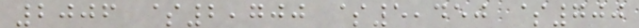2006 $2,700 $5,450 $700
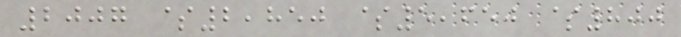2007 $2,850 $5,650 $800
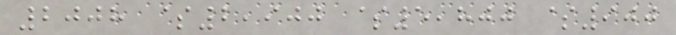2008 $2,900 $5,800 $900
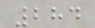284
